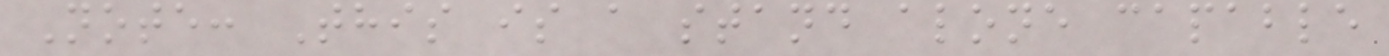Note: This is a stand alone capable
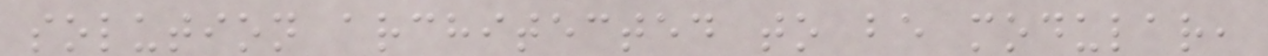solution architected to be modular,
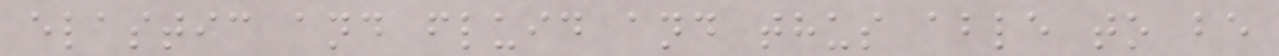elastic and fluid and thus able to be
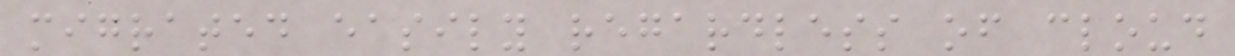migrated easily regardless of cloud
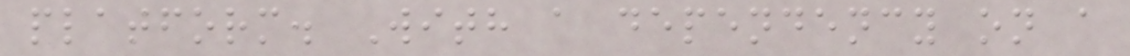platform. With a dependency on a
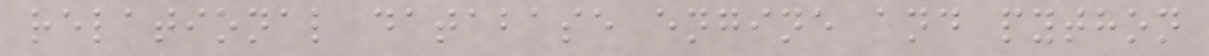relational database engine and python
